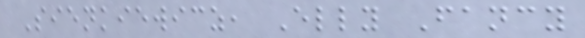Sienkiewicz, Elly Fancy
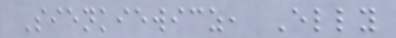Sienkiewicz, Elly
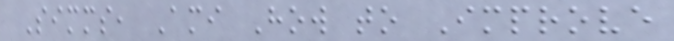Simms, Ami How to Improve
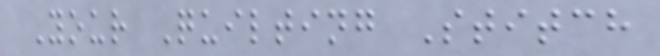Your Quilting Stitch
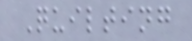Quilting
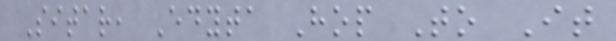Sitar, Edyta Hop To It
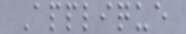Applique
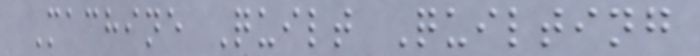Machine Quilt Quilting
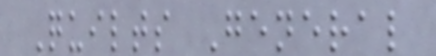Quilts General
